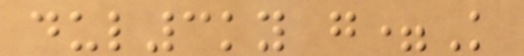dul3ky g=K
